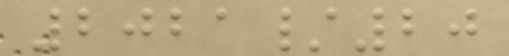2021/20
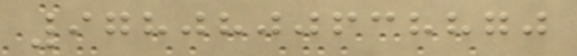9780800638870
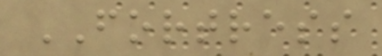FORTRESS
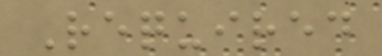Required
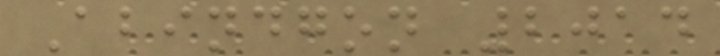Abindgon 2014
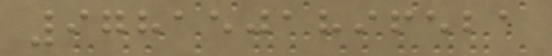9781501896521
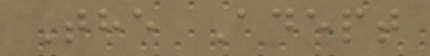The Adept
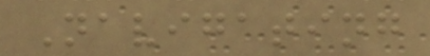Navigating
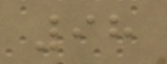98
